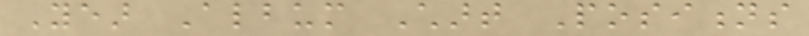Year Album Chart Positions
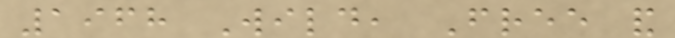1968 Wild, Free and
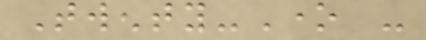Twenty-One -
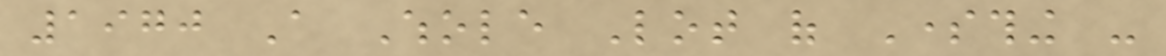1970 A Whole Lot of Something -
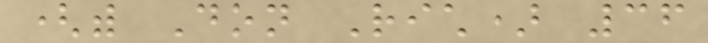(with Don Rich) 36
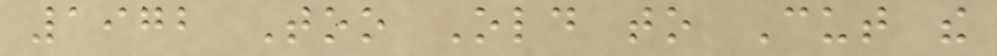1972 Too Old to Cut the
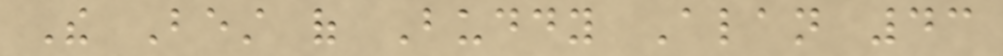The Best of Buddy Alan 43
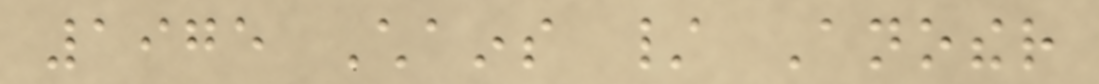1975 Chains / Another
